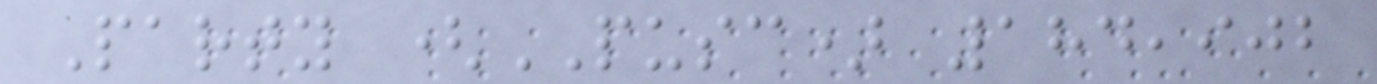Party (PUSC) 184,902
